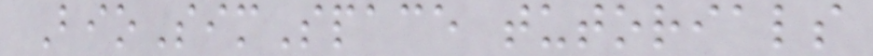BioSimSpace tutorials
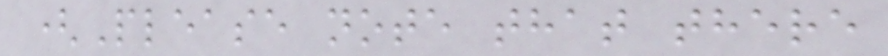(Please note that there
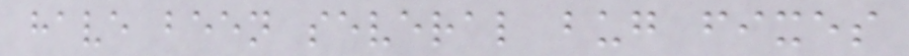have been several bug fixes
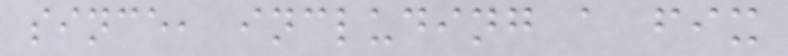since, including a fix
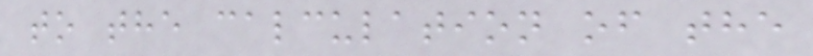to the calculation of the
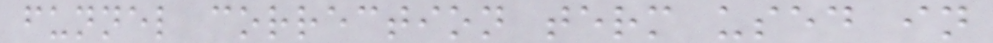funnel correction term used in
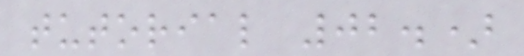tutorial 02.)
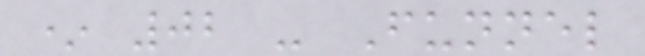* 02 - Funnel
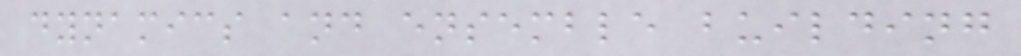dynamics and ensemble building
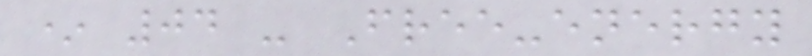* 04 - Free-energy
